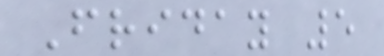Friday 5
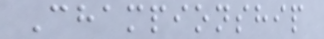Championship
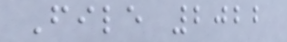File 2022
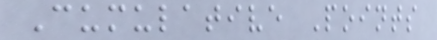Cumulative Points
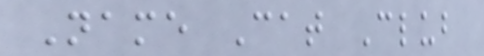Name Cat Club
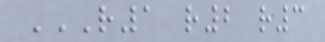R1 R2 R3
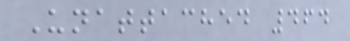Unattached 464
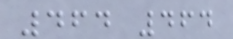464 464
